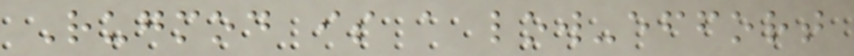Rugmod is a low-effort
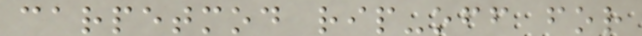carpetmod rip-off for
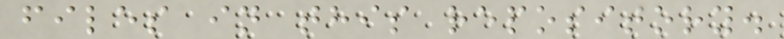files in this repository.
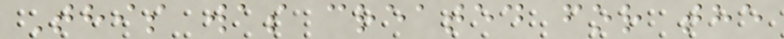This was created for the
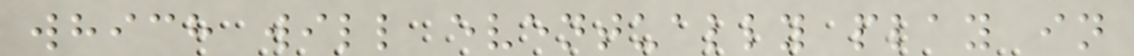which will eventually play in
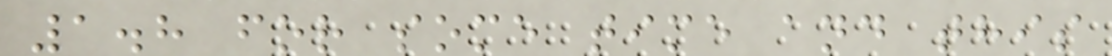1.8 for some time and this
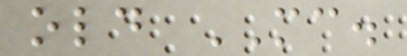old MC.
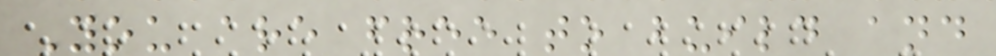You are free to build and
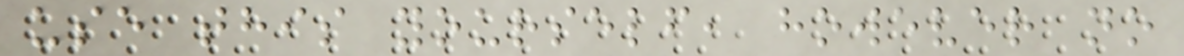use this yourself, however no
